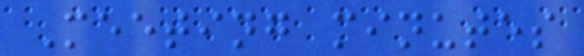Meeting minutes
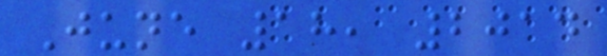June 18, 2014
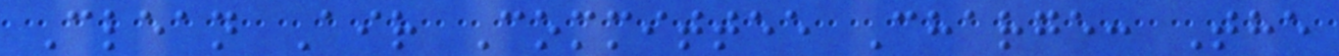Clean Air Committee Charge: The
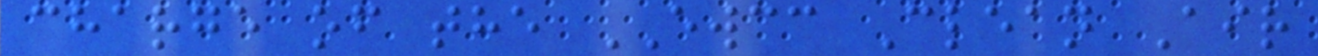charge of the EWCC Clean Air
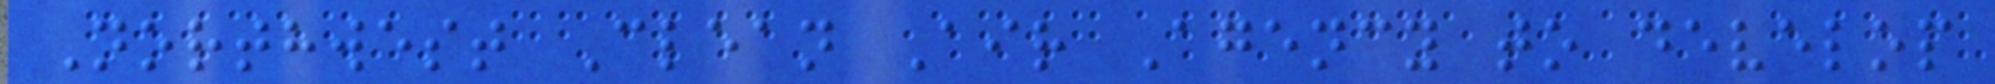Northwest Clean Air Agency to develop
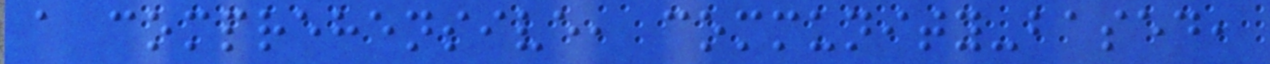a comprehensive, community-based,
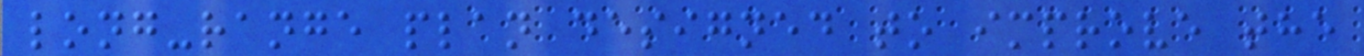long-range plan designed to improve the
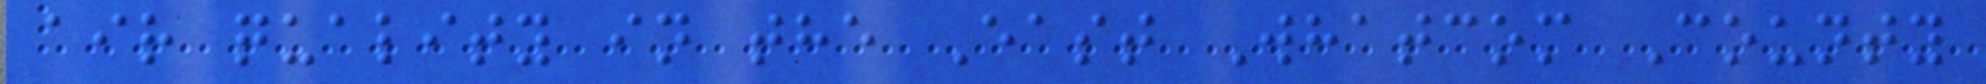air quality in the East Whatcom County
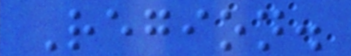Region.
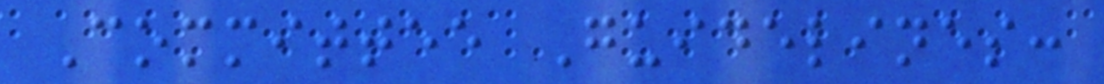Committee Guidelines:
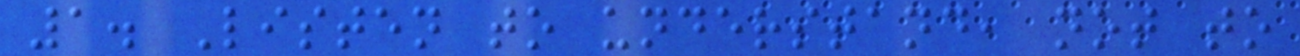1. Listen to understand, not to
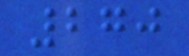270
